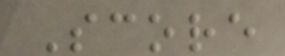Score
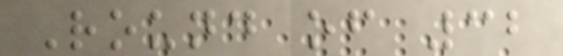Round of 32
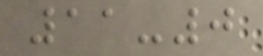11-0
